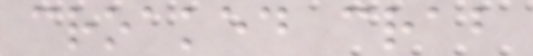croaked crab
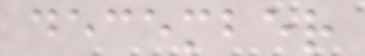december
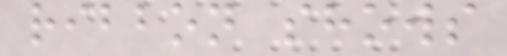ribbon shows
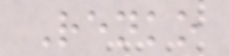Renko
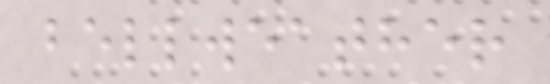bellweather
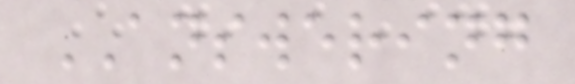ANSWERING
